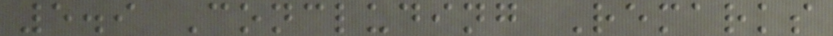5.9 Concluding Remarks
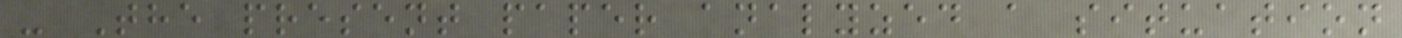- The present paper analyzed a situation
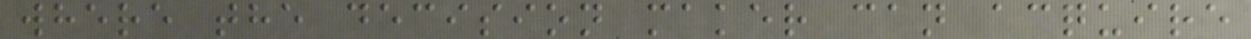where the decision maker can acquire
